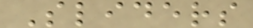Sliders
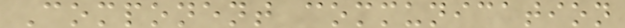Component communication
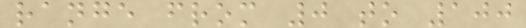range from 0 to 100
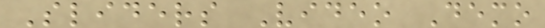Sliders Video Demo
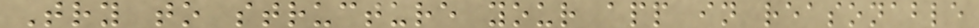Try to structure your app in reasonable
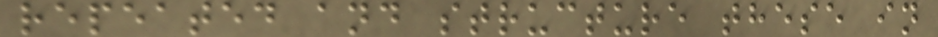repeated and structure these in
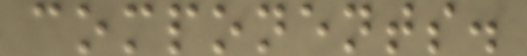components.
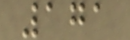171
